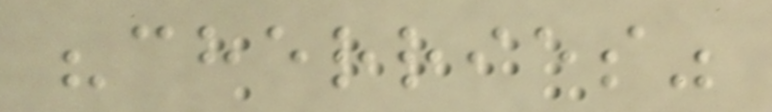"cherries"
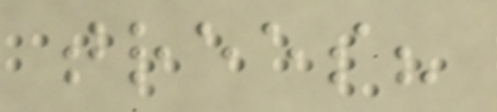trees?
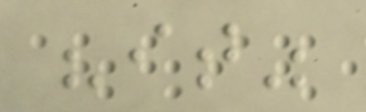"it"
